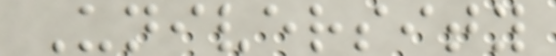University
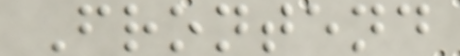Frontend
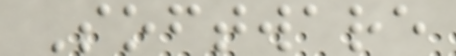Software
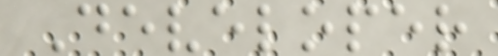Developer
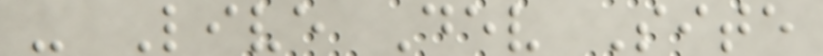- Live Dev Site
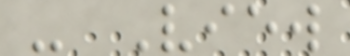- View
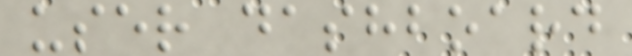user dashboard
